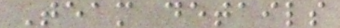Team details
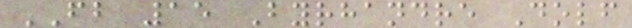FB 15 Byrhandre Dolf
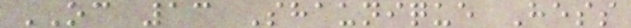OC 13 Shaunique Hess
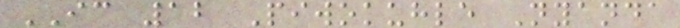IC 12 Piwokuhle Nyanda
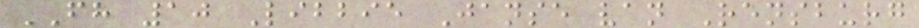FH 10 Libbie Janse van Rensburg
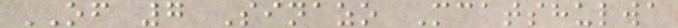OF 7 Sinazo Mcatshulwa
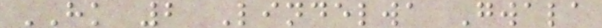HK 2 Lindelwa Gwala
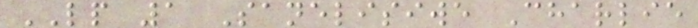LP 1 Sanelisiwe Charlie
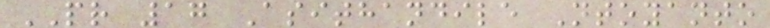PR 17 Asithandile Ntoyanto
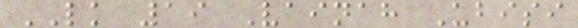LK 19 Vainah Ubisi
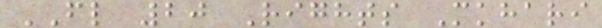FL 20 Rights Mkhari
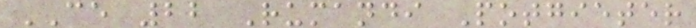CE 22 Rumandi Potgieter
